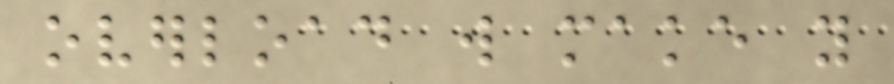overload will make you
